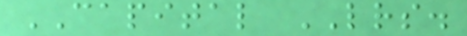CAPITAL LETTERS.
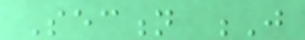Section J
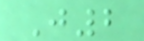J2
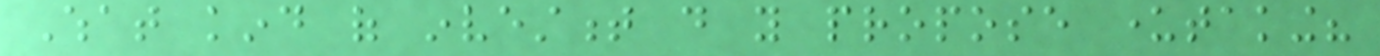What kind of investment do you propose undertaking?
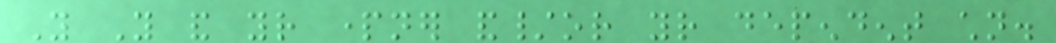You You and your partner and/or your dependent children.
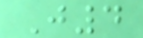J4
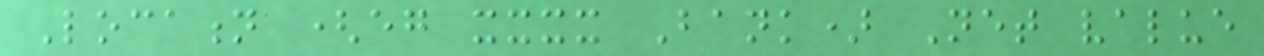Location (eg xxxx Bank) Net value
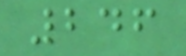246
